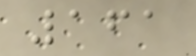161
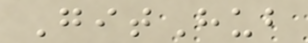GitHub
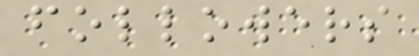followers
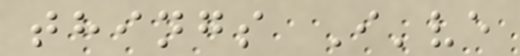things I've
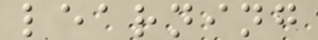learning
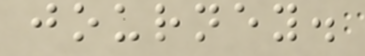journey.
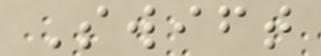Swift
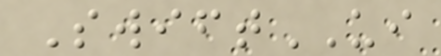SwiftUI
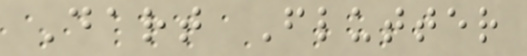Dart Flutter
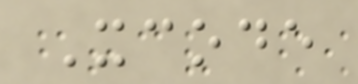Xcode
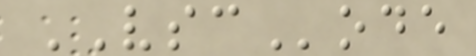VSCode
